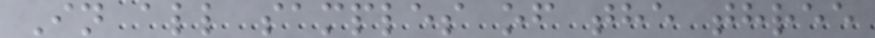In all samples of the three
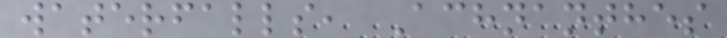waterfalls, Achnanthes
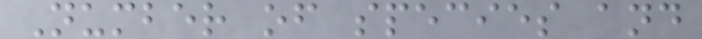Number of species and
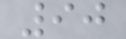90
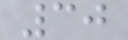30
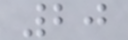20
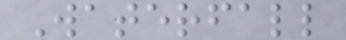Waterfall
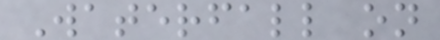Waterfall on
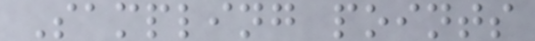Sampling points
